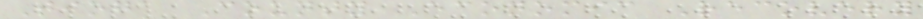Tioga County Economic Recovery
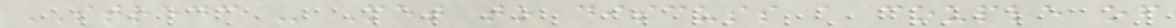STREDC - Met to discuss a couple of
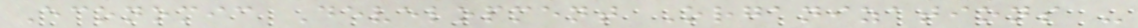Economic Development Organizations -
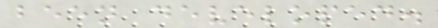been developed.
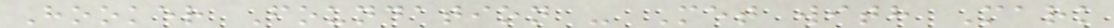Hooker Foundation - Met with Mark
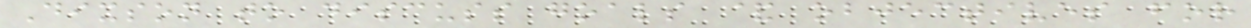Dixson to discuss goals & objectives for
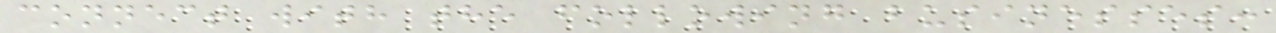connect with the following businesses:
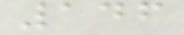146
